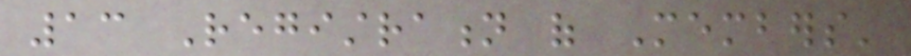13 Registration of Members'
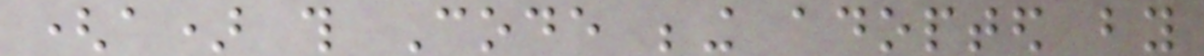(a) this Code being adopted by
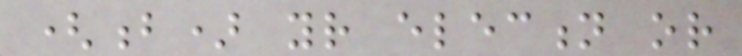(b) your election or
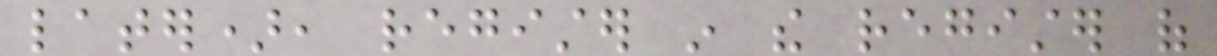later), register in the register of
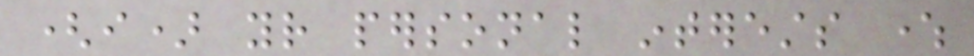(i) your personal interests where
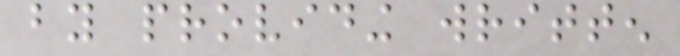by providing written
